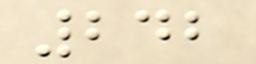242
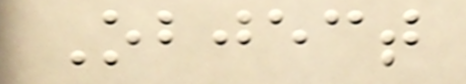Object
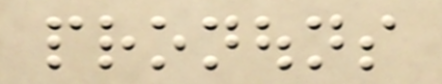pronouns
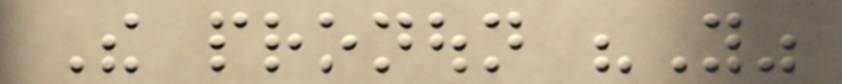The pronoun "You"
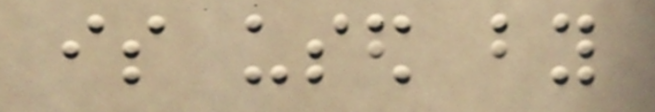is used by
